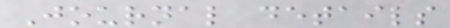Journal details
